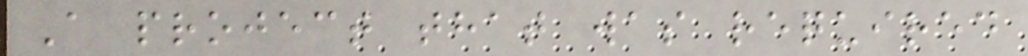A project that was required
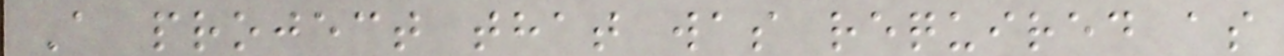A project that was required as
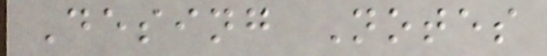Desing Notes
